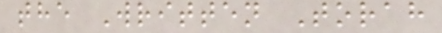the Written Torah
